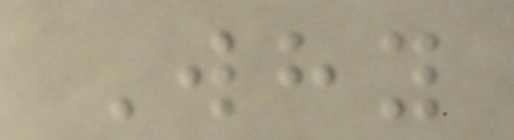Why
